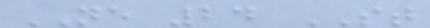NE 24 ST
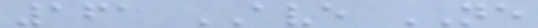161 AVE NE
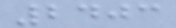2403
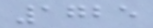1725
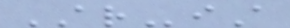ARiA
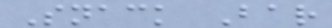Snack Bar
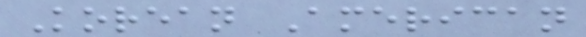Korean American
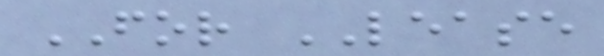FOR LEASE
